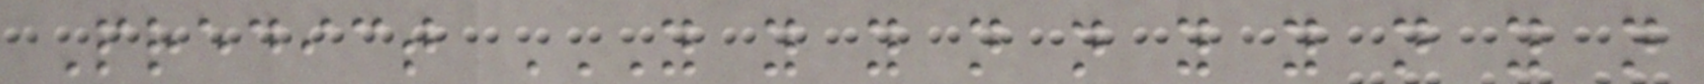Predict Y Y Y N N Y Y N Y N
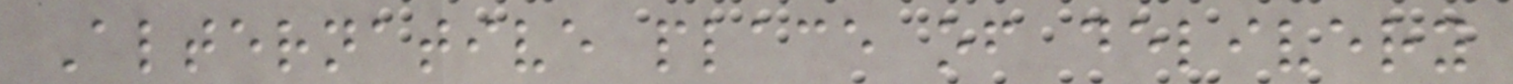Alternative place of delivery
